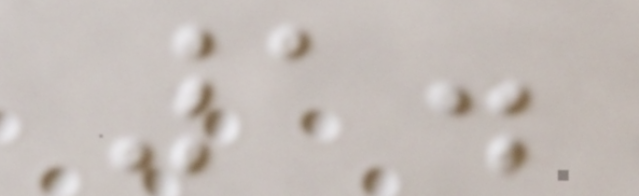1.
